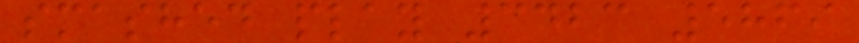smashed play 3423 5869
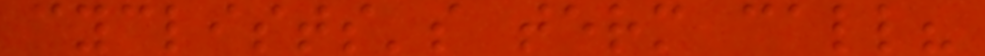cyclists's term call?
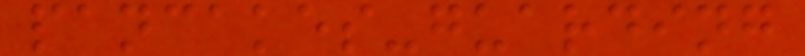pancakes-guarding
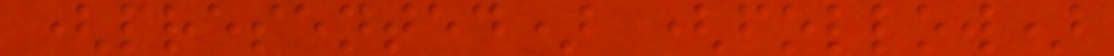(presented) (follow)
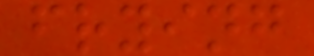frying
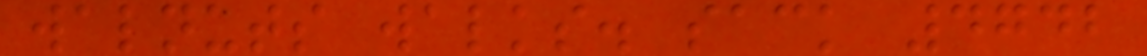walnuts walks. sack 4742
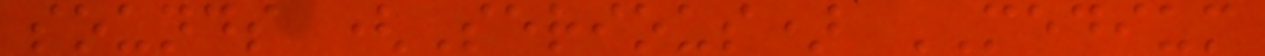sounds (Serious) MEDIUM
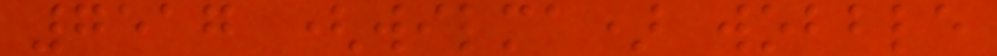7517 (wilma) wobble
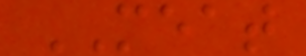MEAT
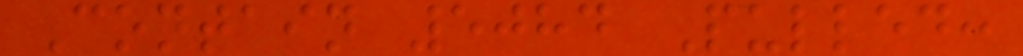Contain 5084 Pulled:
